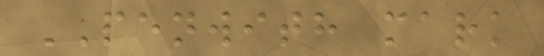PENWITH mark
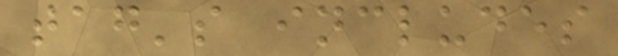tag's includes
